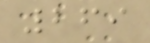269
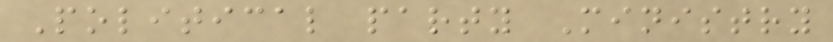Political party Ministry
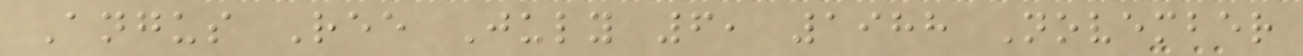Angus Ree July 6, 1988 November
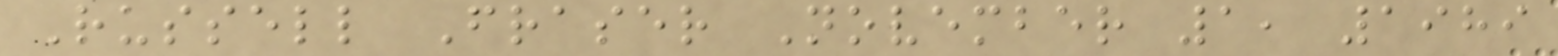Russell Fraser November 1, 1989
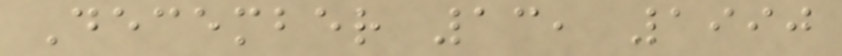December 13, 1990
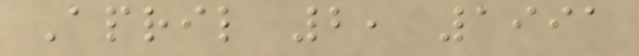April 2, 1991
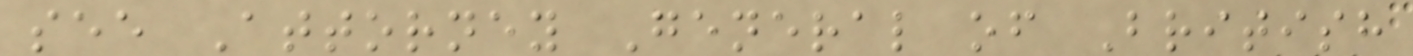see Attorney General of British
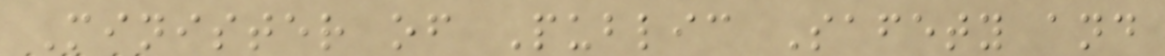Minister of Public Safety and
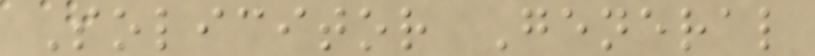Solicitor General
